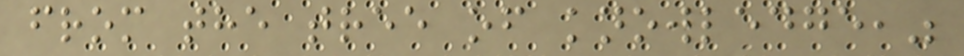from the tree of knowledge,"
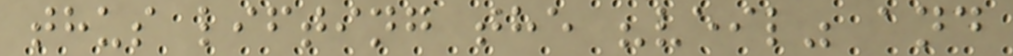thus lifting the "veil" and
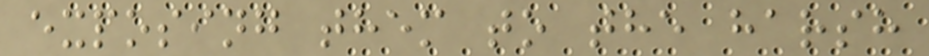exposing them to the harsh
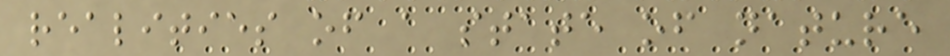realities of a state of nature
